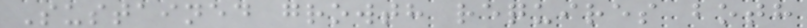Sustained growth requires both
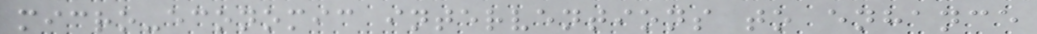micro-economic interventions to enhance
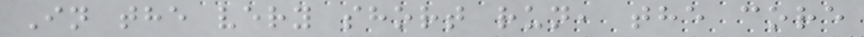In the very short run, the core
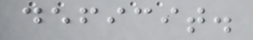deficit.
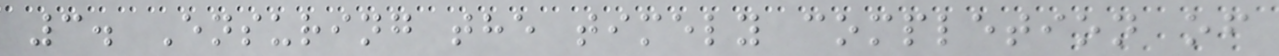3. Ensuring the timely completion of
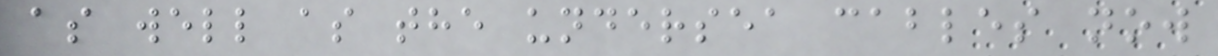as well as the undersea cables now
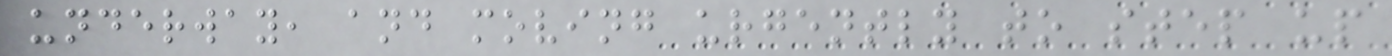underway, and moving urgently to step up
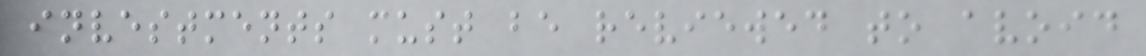investments must be reviewed to avoid
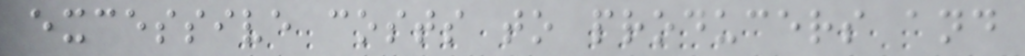excessive costs to producers and
